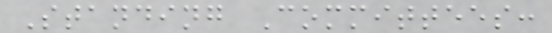Standing Committees:
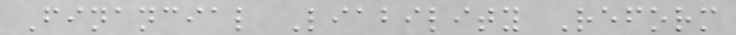Financial Liability Reform
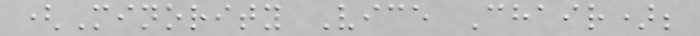(Minority Vice Chair);
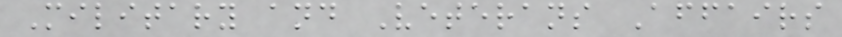Military and Veterans Affairs
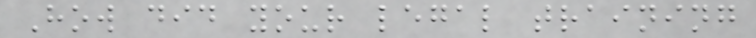How did your legal training
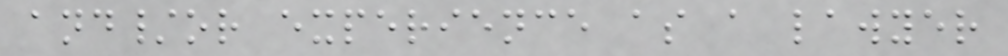and/or experience as a lawyer
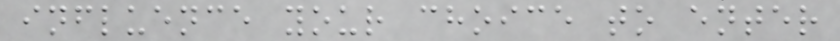influence your choice to enter
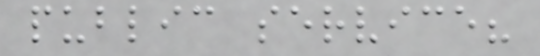public service?
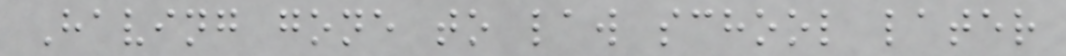Having gone to law school later
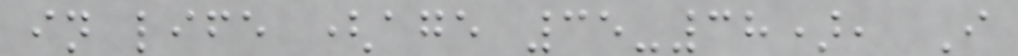in life (age 35-38), I
